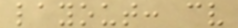layout: cv
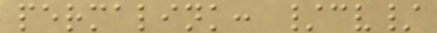permalink: /cv/
